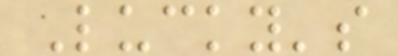Lucky's
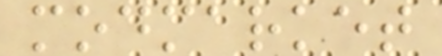modmarket
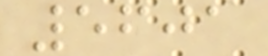5601
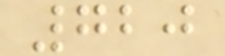720
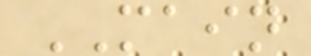MAIN
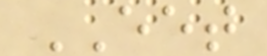EET
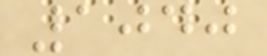1040
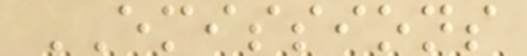EMISSIONS
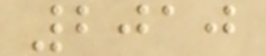2010
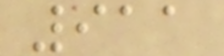911
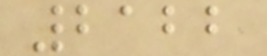2122
